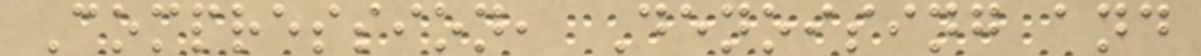Compression, Denoising and
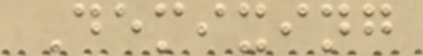Demixing
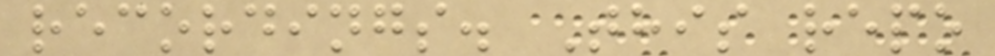recordings. This repo
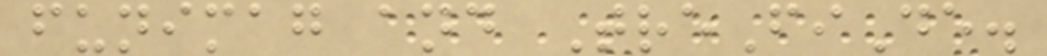funimag and TreFiDe.
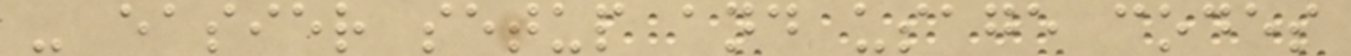- easier setup and usage codes
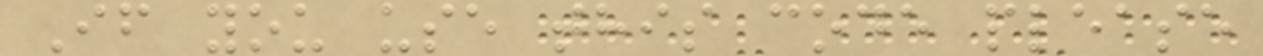If you use this code please
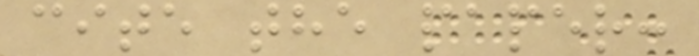cite the paper:
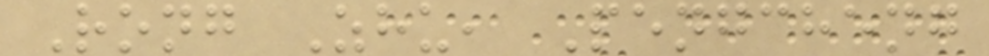Rong Zhu, Pengcheng
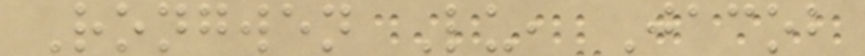Rongwen Lu, Jacob
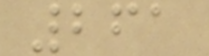261
